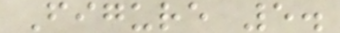Figure 5.
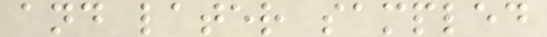and later sampled
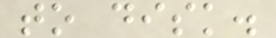to disk.
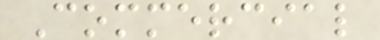Commercial
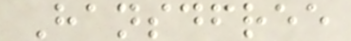Hansdfree
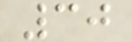30
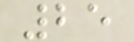25
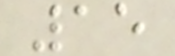15
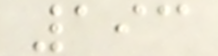193
